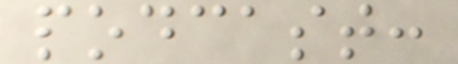podcast:
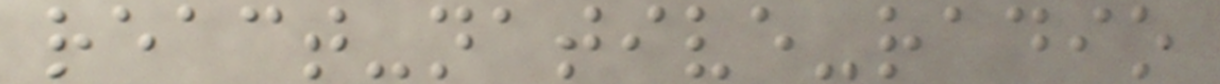react-native-radio
